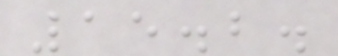15.2.
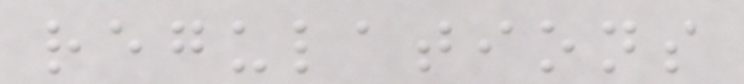regulations
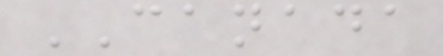CANADA
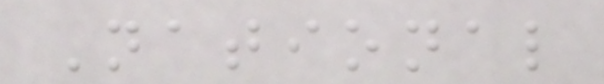National
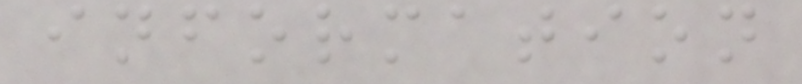information
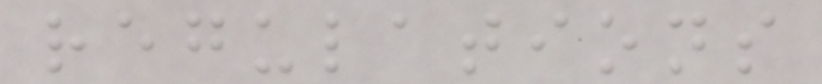regulations
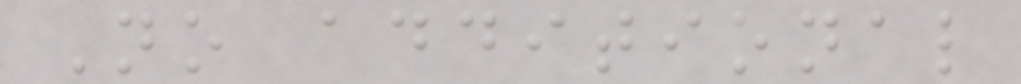No additional
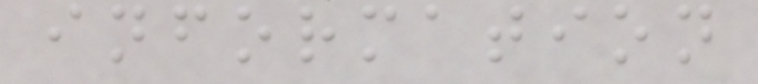information
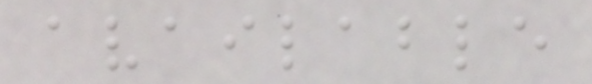available
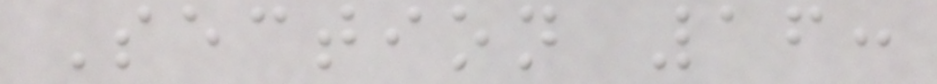Section 16:
